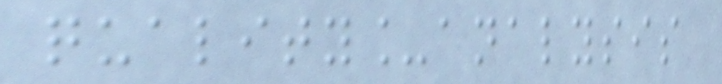quality_analysis
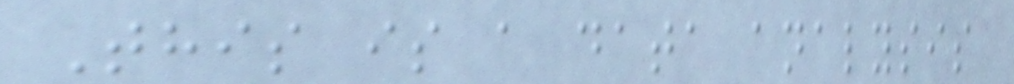This is a data analysis
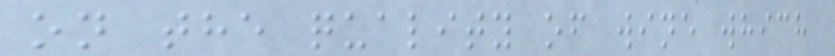on the quality of wine which
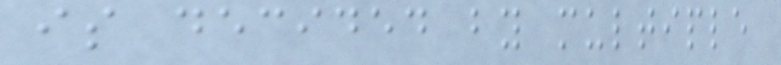is decided by multiple
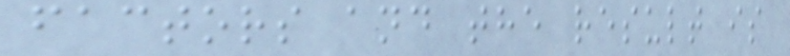factors and the result is
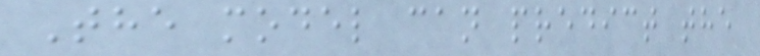The model can predict the
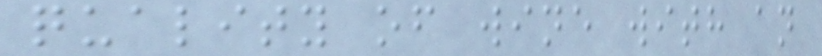quality of wine with an
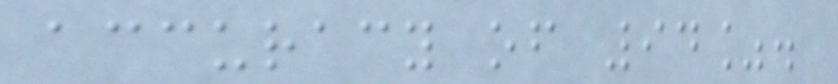accuracy of 94%.
